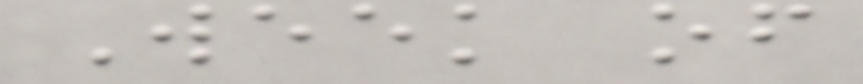Week of
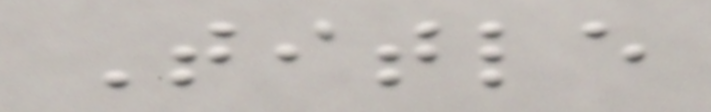Title
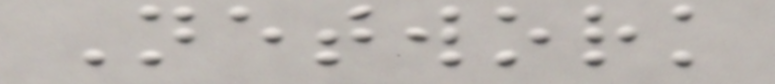Network
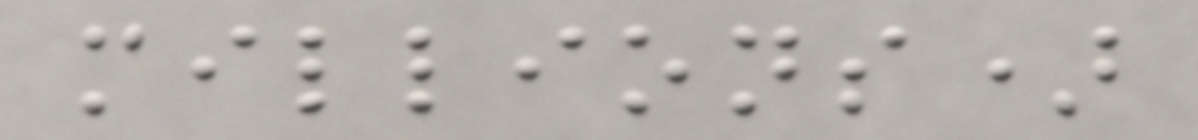millions)
